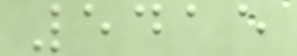5415
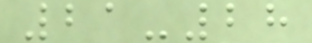21-28
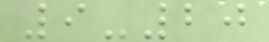9-20
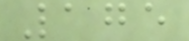175
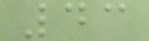43
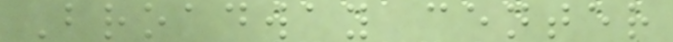Broadway center
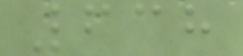638
